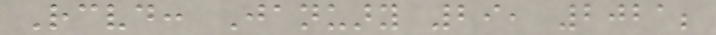Received: January 29, 2021;
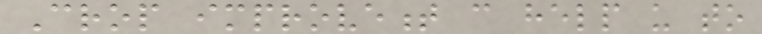Crop improvement can help us to
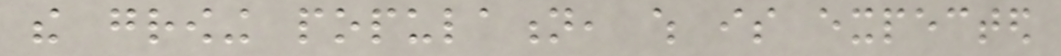the growing population, which is expected
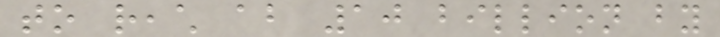to reach about 10 billion by
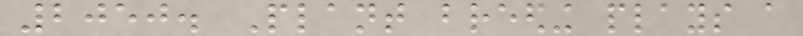2050. Plant breeding plays a
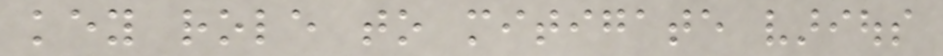key role to mitigate various
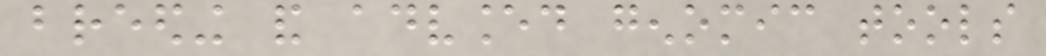breeding and advanced genomic tools
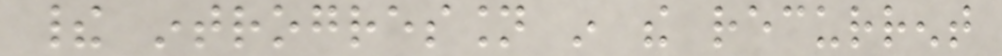their introgression in the recurrent
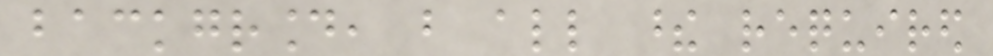background, but all these required
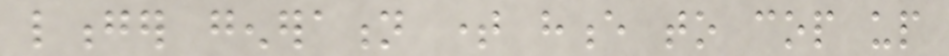longer generation time hence to cop up
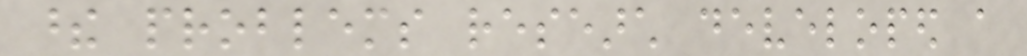these problems research developed a
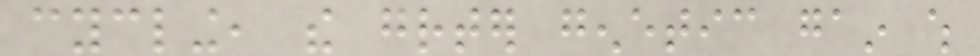cycling, the greater genetic gain which
